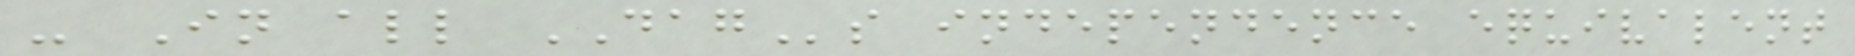- In all DAGs independence equivalent
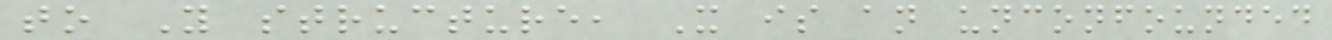to Y structure, X is an unconfounded
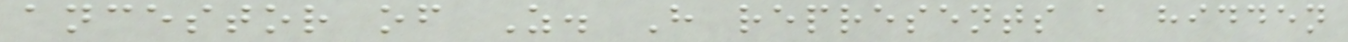ancestor of Z. H represents a hidden
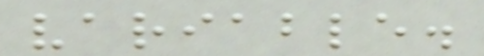variable.
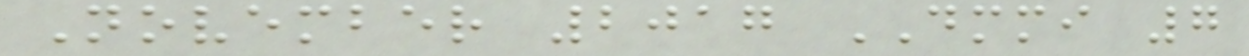November 2017 DMMI 7
